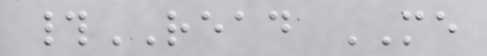#READ ME
